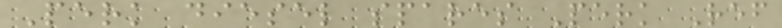Perk diesel spares Perk Ref
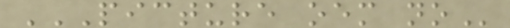PICTURE OEM NO
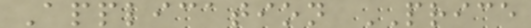Application PRICE
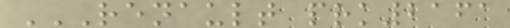RENAULT PRK2161
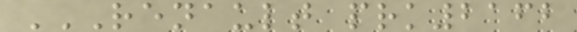RENAULT PRK2162
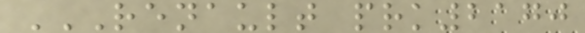RENAULT PRK2170
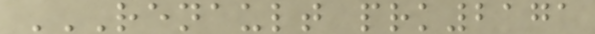RENAULT PRK2171
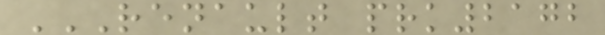RENAULT PRK2172
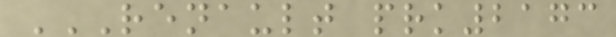RENAULT PRK2173
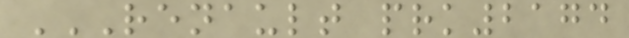RENAULT PRK2174
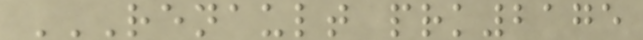RENAULT PRK2175
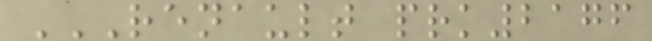RENAULT PRK2176
